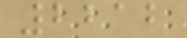2212
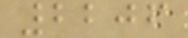2206
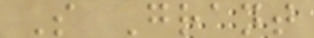S Grant
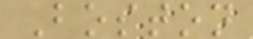Boston
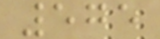575
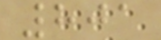801
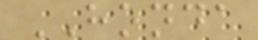HONDA
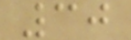30
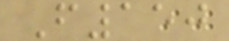F150
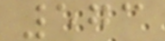573
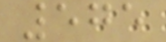575
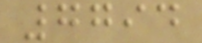7794
